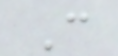C
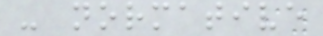- normative
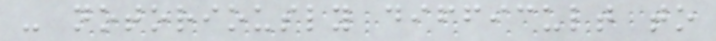- notoriously difficult to
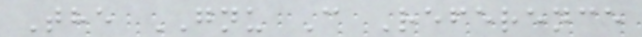The GNU C Reference
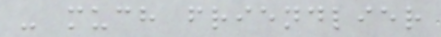- much friendlier
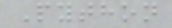Python
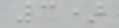3)
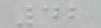42
